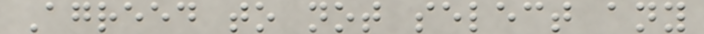Agreed to not select any
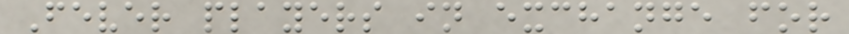Fever players in exchange for
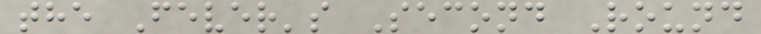the Fever's Second Round
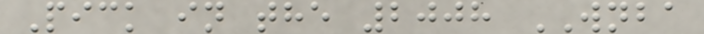Pick in the 2008 WNBA
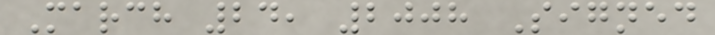March 24, 2008 Signed
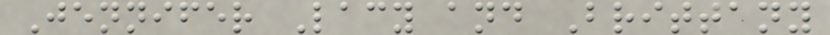Jennifer Lacy and Brittany
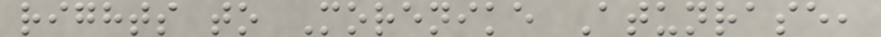rights to Morenike Atunrase,
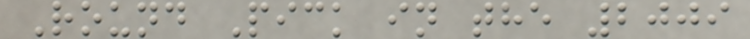Round Pick in the 2009
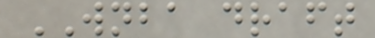WNBA draft
